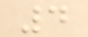4
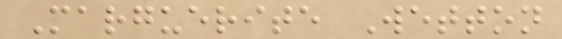Marguerite Wetton
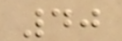40
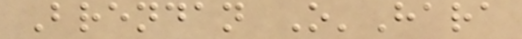Brendan O'Hara
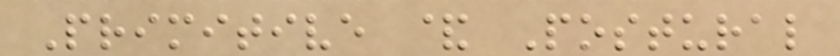Primitive & Postural
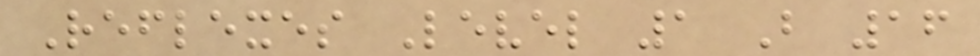Reflexes Level 1 B 16
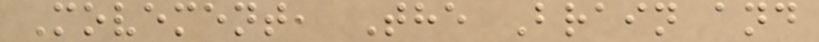Movement, The Brain and
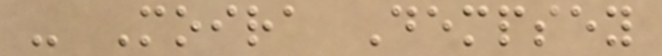- Moira Dempsey
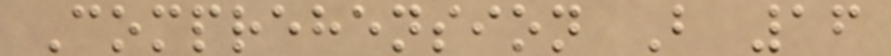Comprehension B 16
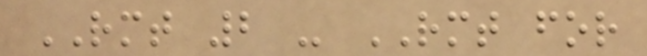RMT 2 - RMT for
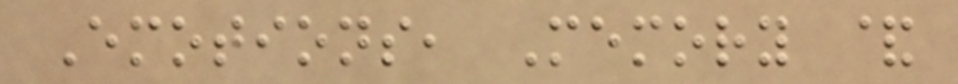Emotions, Memory &
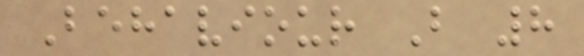Behaviour B 8
